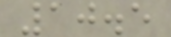10.5
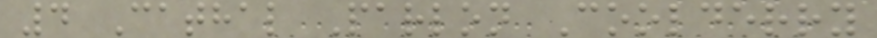4 Cathal Parlon Coolderry
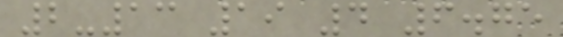2-13 19 4 6.75
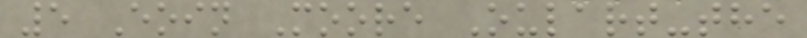5 Eoin Moore Oulart-the
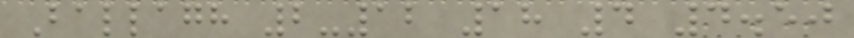Ballagh 2-12 18 4 4.50
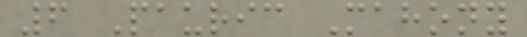6 Pauric Mahony
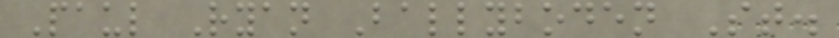Paul Ryan Ballyboden St.
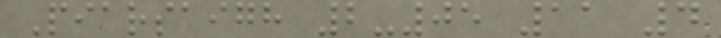Piarsaigh 2-05 11 4
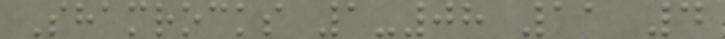Shamrocks 1-08 11 4
